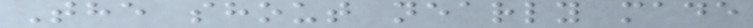The shout nearly made
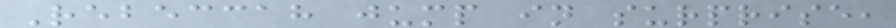Rebeccah jump in surprise,
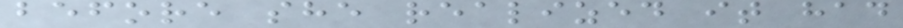before she realized it had
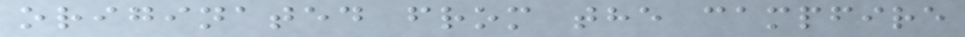originated from the campfire
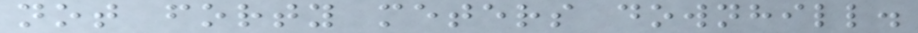not forty meters downhill.
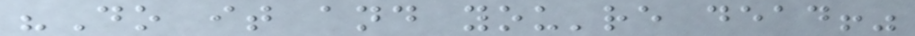"Do it and you're dead!"
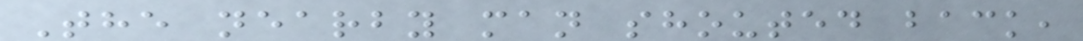The nearby man shouted back,
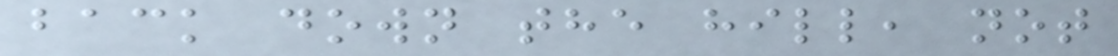back down the hill, not
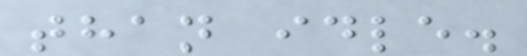than idle.
